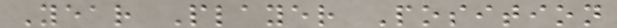Year Player Position
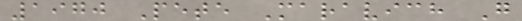1970 Pete Maravich G
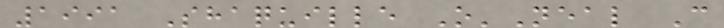1991 Shaquille O'Neal C
